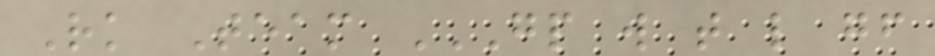Rk Team GP W T L GF
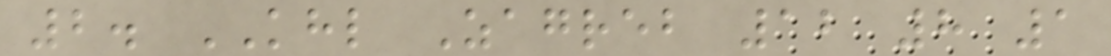2. KHL Zagreb 12 8 1
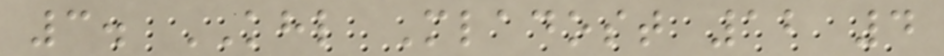3. KHL Mladost 12 4
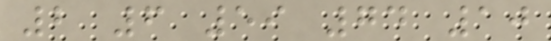2 6 59 74 10
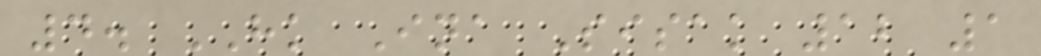4. HK Ina Sisak 12 1
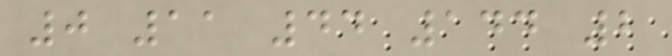0 11 44 144 2
